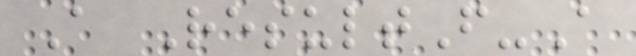A ResultF-A
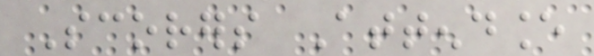Scorers Attendance
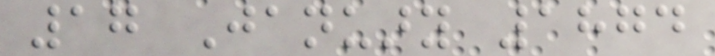17 January 1874
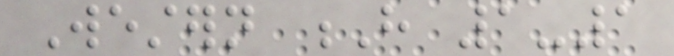Western H 1-1
